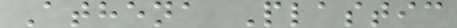Athena Plastic
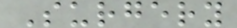Surgery
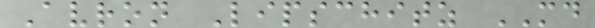Avron Lipschitz MD
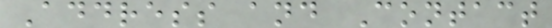Address and Contact
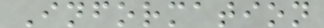Information
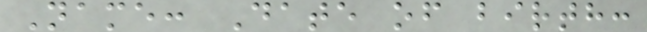Name: Date of birth:
